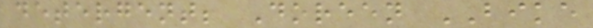detergent; Doreen BIKE
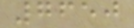7650
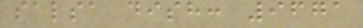salsa dish: 9671
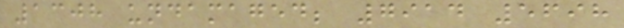1308 undamaged; 7914 5698
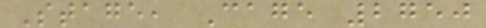Stage, Cage 2750
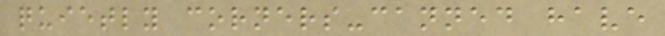quietly corners-canned have
